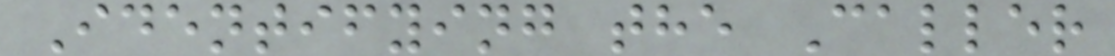Identifying the Caller
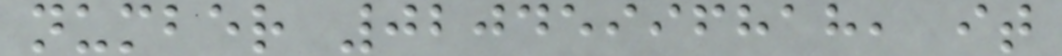number 02045996818, it
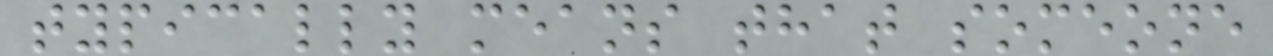typically means that someone
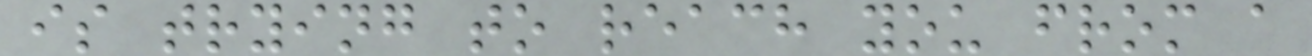is trying to reach you from a
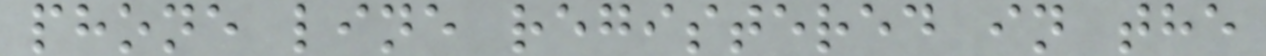phone line registered in the
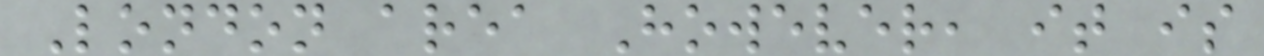London area However, it is
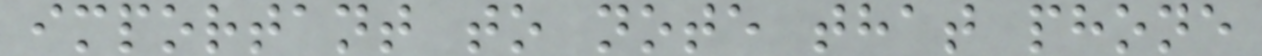important to note that phone
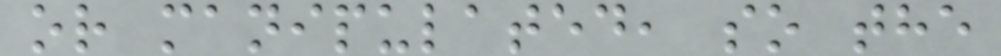or manipulated, so the
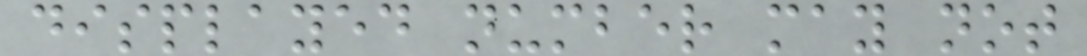displayed number may not
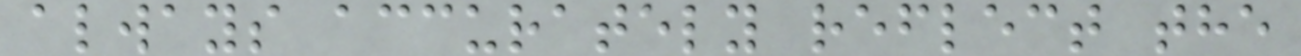always accurately reflect the
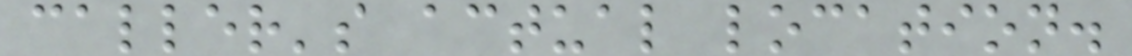caller's actual location.
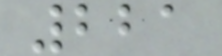221
